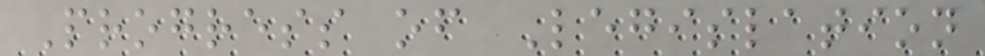Progress of Legislation
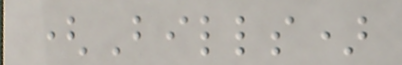(Bills)
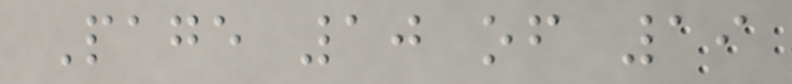Page 10 of 19
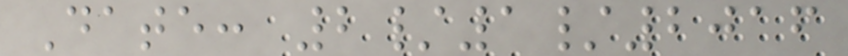Date: 2/1/2016
